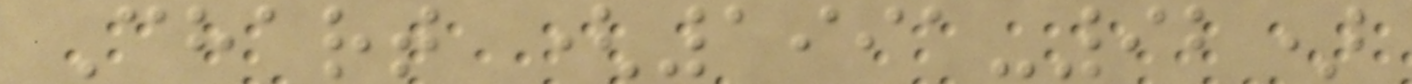Chart (1991-92)
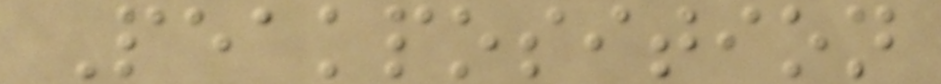Peakposition
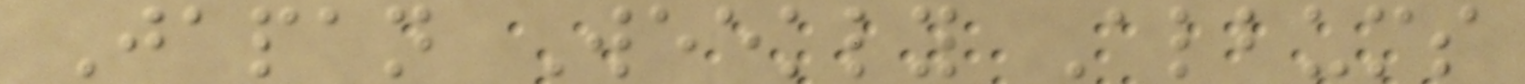Japan Weekly Albums
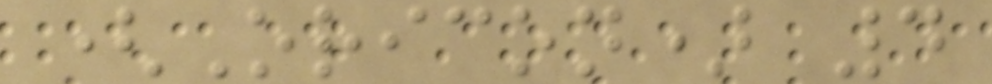(Oricon) 4
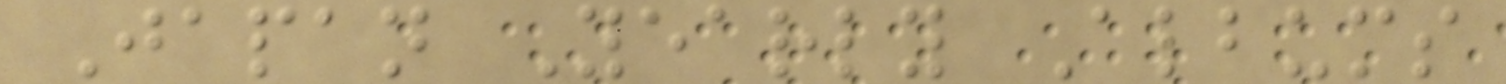Japan Yearly Albums
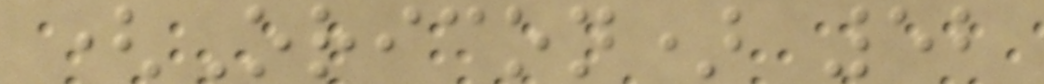(Oricon) 52
